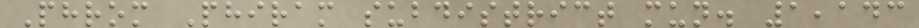Phrom Phiram subdistrict mun. 1,143
